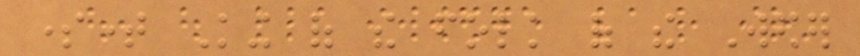sometime King of the folk of the Weder
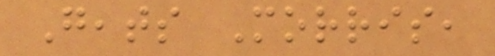Geats Morris,
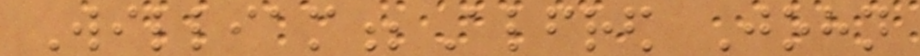William;Alfred John
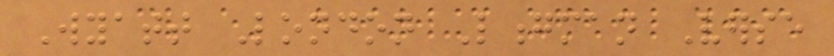Wyatt London Longman Verse
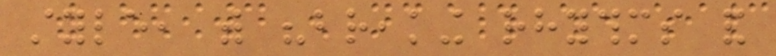style, with "breaking rhythms and
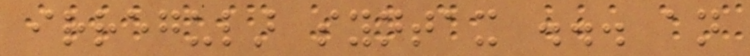irregular syntax ... an
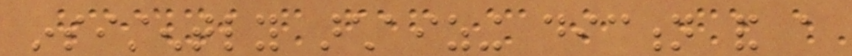insistently archaizing diction and a
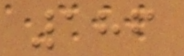186
